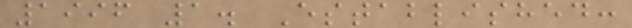1996 1. Established:
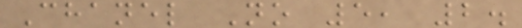Chanel No 5, 2.
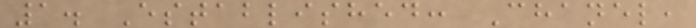1. Established: Chanel,
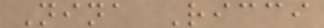Nina Ricci
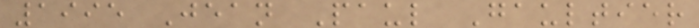1995 Jean Paul Gaultier
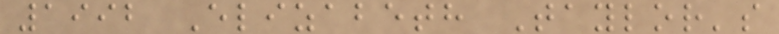1992 Elizabeth Taylor's
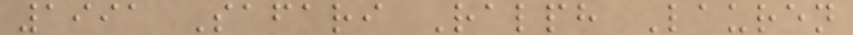1991 Safari Ralph Lauren
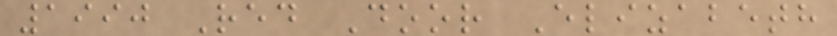1990 Red Door Elizabeth
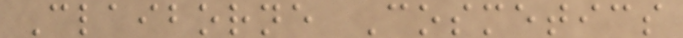Claiborne Cosmetics
